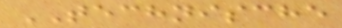TECHNISCHE
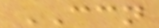CCN
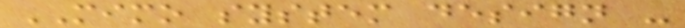MIMO system design -
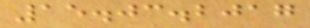15.03.2017
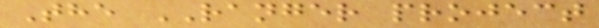The RANGER project
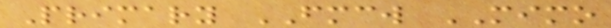Primary FMCW MIMO
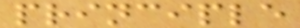principle
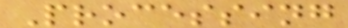Processing
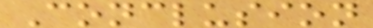Conclusion
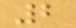2
